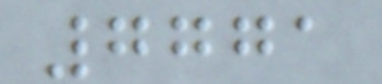7771
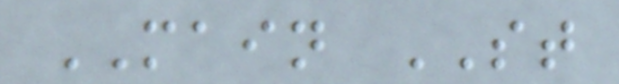MAIN ST
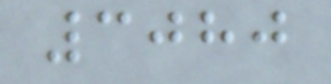3080
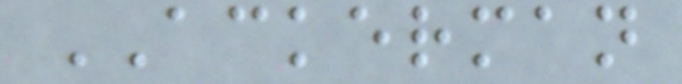ACKERMAN
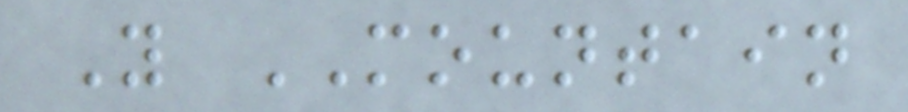Y MOUNTAIN
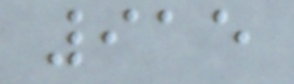915
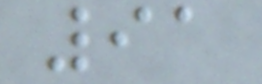91
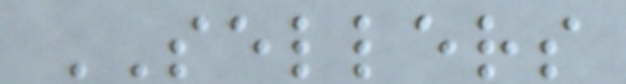SELLERS
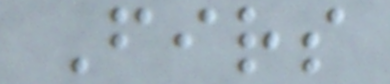Firs
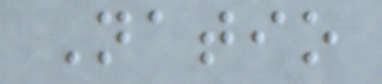Natio
